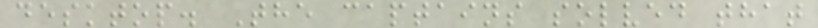desktop. The captains solved that
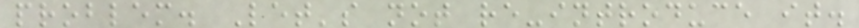problem. Let's not re-introduce it.
